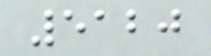5120
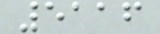5116
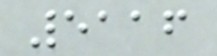5116
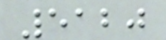5120
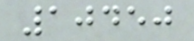10450
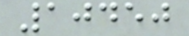10450
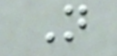N
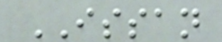ISSAN
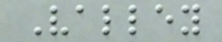Valley
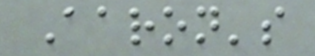Aaron's
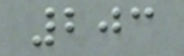203
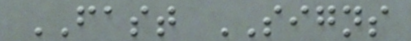FAST SIGNS
